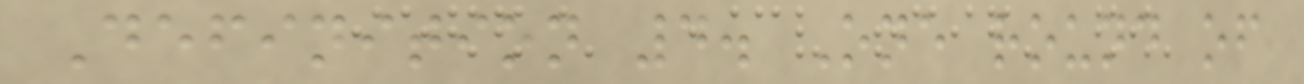Definition 4. One round of
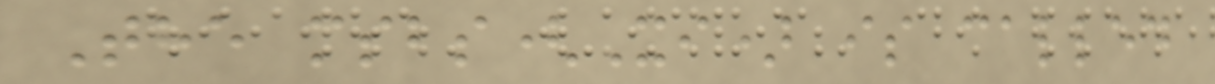The msbs(Xi) is called
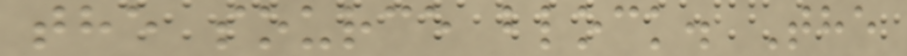the source block. The
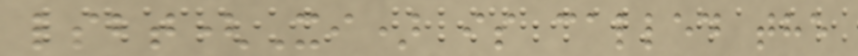lsbt(Xi) is called the
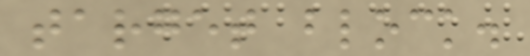target block.
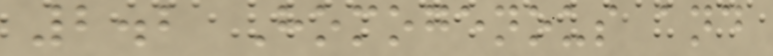2.2 Homogenous and
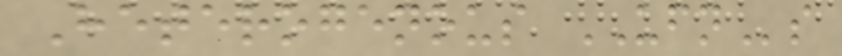Heterogenous UFNs
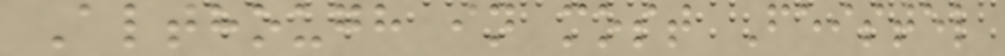Although in most Feistel
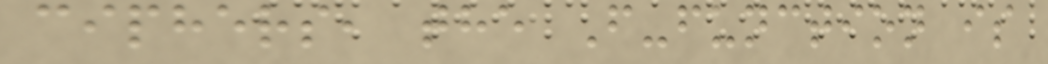ciphers, the F-function is
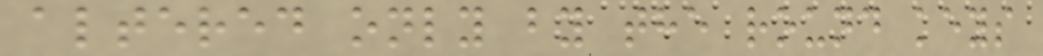altered only by the round keys
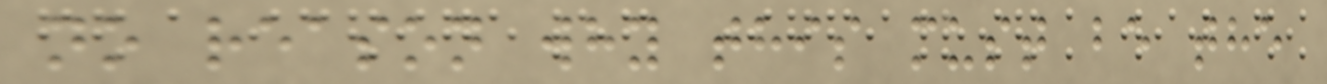no reason why this must be the
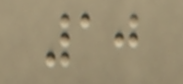10
